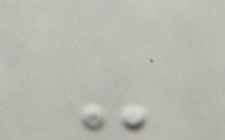-
